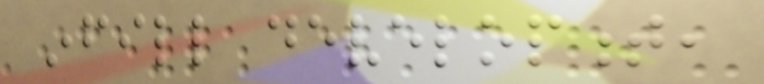infill development,
